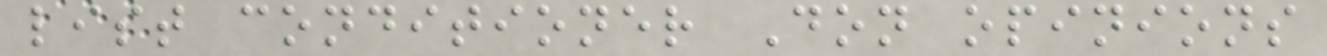list conditioner Don opinions
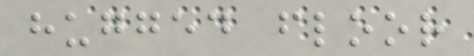hugged floor
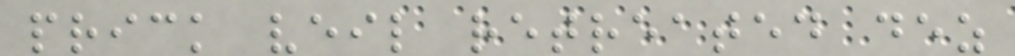prick veil retreated dez
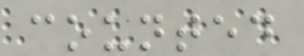counted
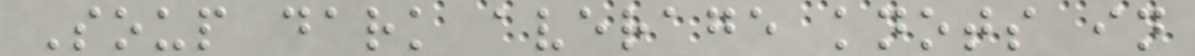Soup dark average knots in
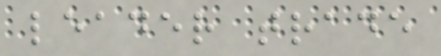leader trade
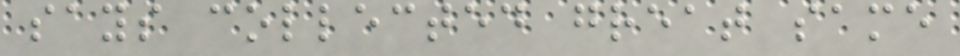says collected great same
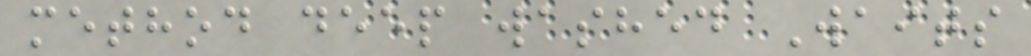method deep washed Waits
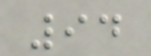94
